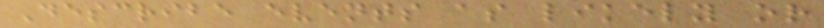Describe events as likely or
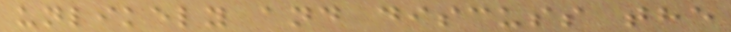unlikely and discuss the
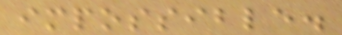impossible.
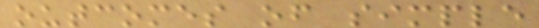outcomes of simple
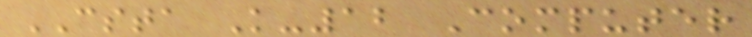CSTA K-12 Computer
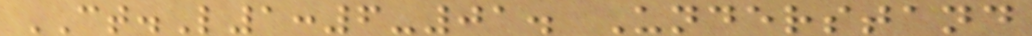CT.L1:6-01. Understand
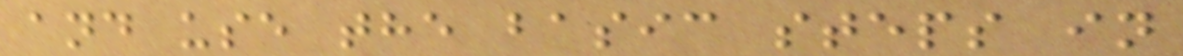and use the basic steps in
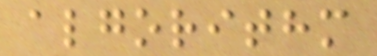algorithm
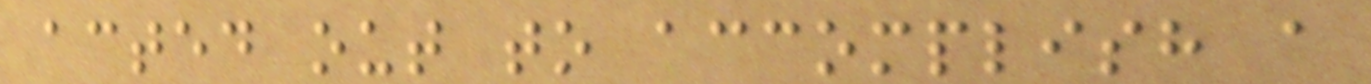acted out to accomplish a
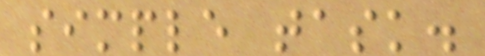simple task.
